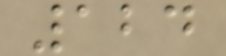124
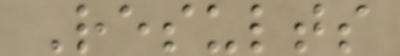Results
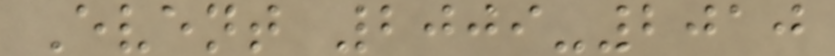Event 2009-2010
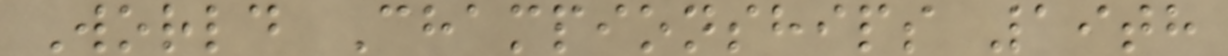World Championships 19th
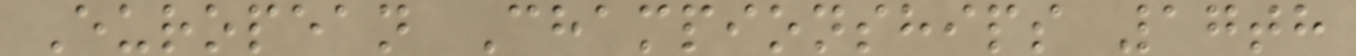European Championships 17th
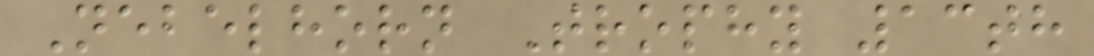Nebelhorn Trophy 13th
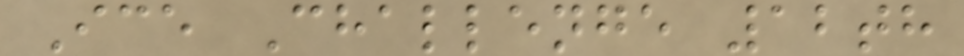Ice Challenge 12th
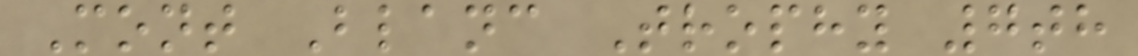Mont Blanc Trophy 7th
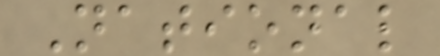National
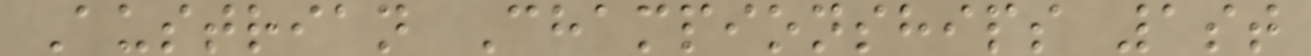Austrian Championships 1st
